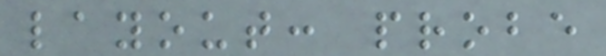layout: probe
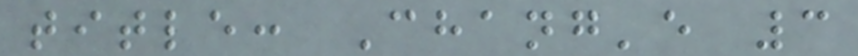title: Chang'e 3
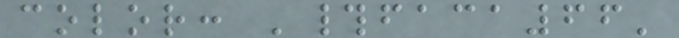color: '#faca66'
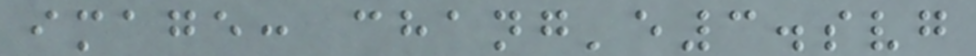image: chang'e3.svg
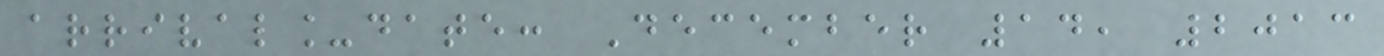arrival_date: December 14, 2013
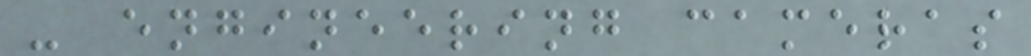- engineering cameras
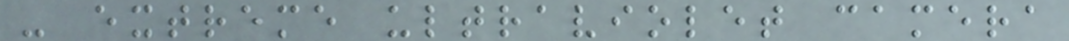- extreme ultraviolet camera
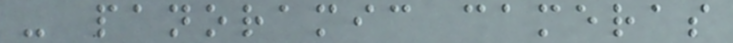- panoramic cameras
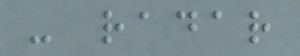- radar
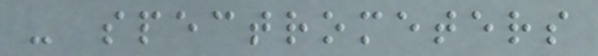- spectrometers
